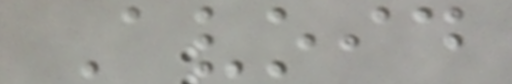Avoid
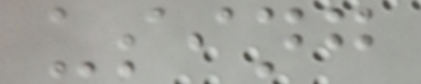using
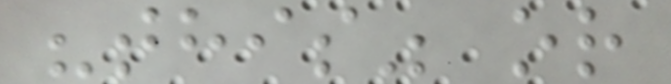"this" or
